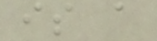is a
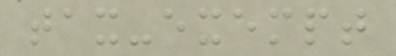tax-exempt
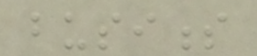business
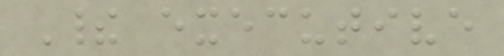Their executive
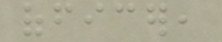officer,
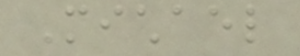Michael
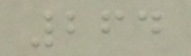264
